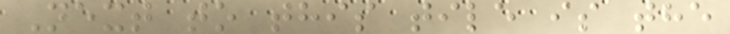Next to this tile is the
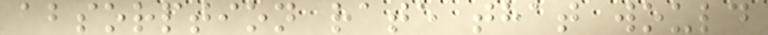absorption rate that would
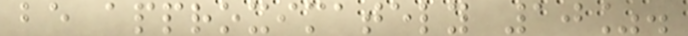be approximately 10%.
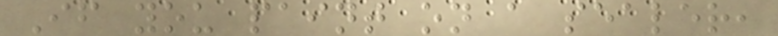If you paint on a sealer,
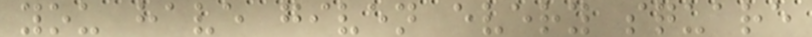you have given every square
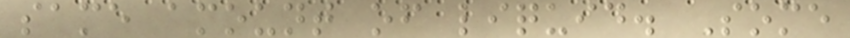same amount of liquid. Some
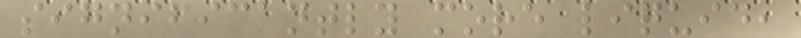significantly more liquid,
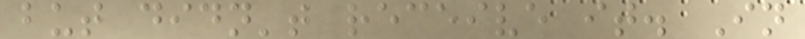but didn't receive it. In
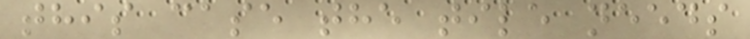this case the tile needs
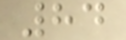84
